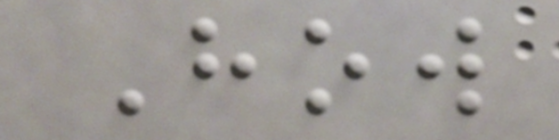How
